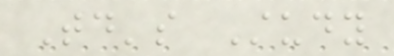Today's Study
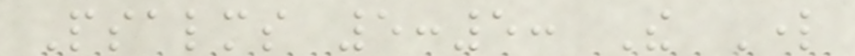Psalms 5:5: The Lord
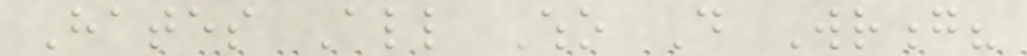Hates All Who Do Wrong?
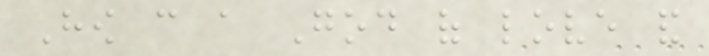How can a God of love and
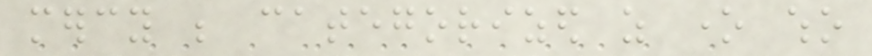mercy be categorized as one who
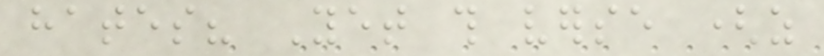hates? Yet this verse (as
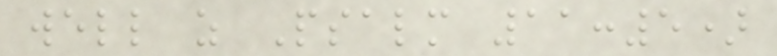well as Psalm 11:5)
